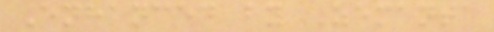Enhanced by Zemanta
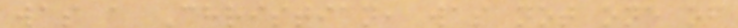was a Christian, was not one of
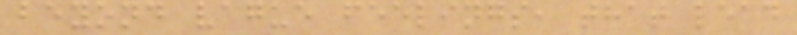beyond vague feelings, that lead
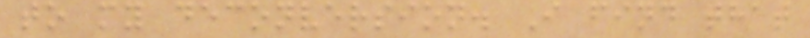to my deconversion. I find that
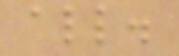all.
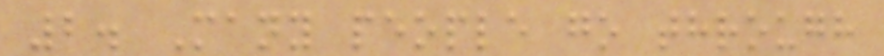2. Many people go through
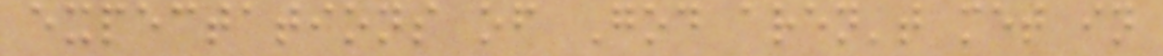expectations of God aren't met in
